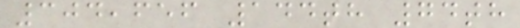304,656 144th 74th
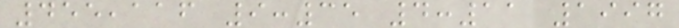455,116 9:35 4:11 1997
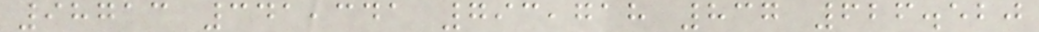98713 341,341 793,718 837 626.520
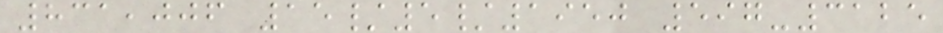831,006 15/5/1950 597-3125
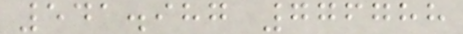541.987 776788
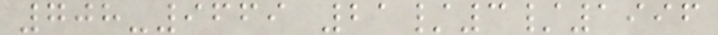708-9669 21/3/1996
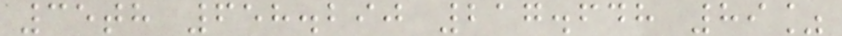35th 658.290 217.648 89%
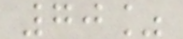70%
